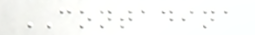CONTADINA
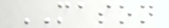MASON
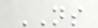NS
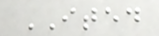ITED
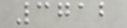3712
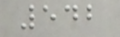542
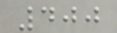400
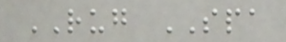RUG SPA
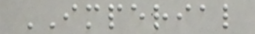IMPERIAL
